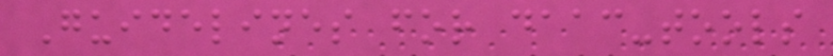Guidelines for daac-tools
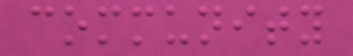community
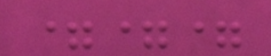===
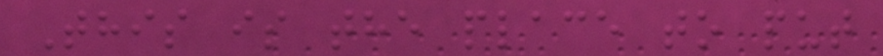This is the place to put
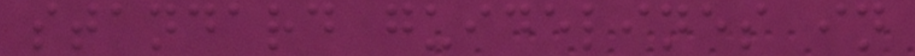standard guidelines in
